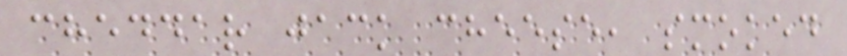cheddar jack cheese, smoked
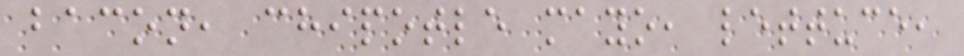bacon, chipotle mayo, lettuce,
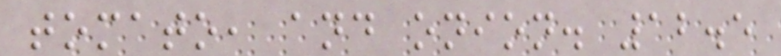tomato, and onion. 12.5
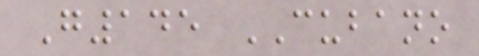G145 CUBANO
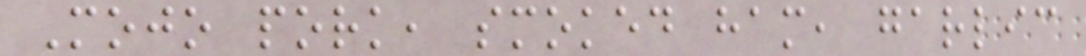Mojo pork, smoked ham, garlic
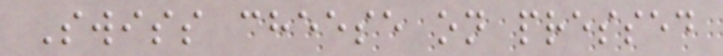Swiss cheese on pressed
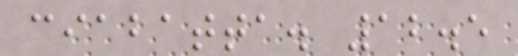ciabatta. 12.5
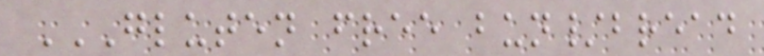GLUTEN FREE BUN/BREAD
